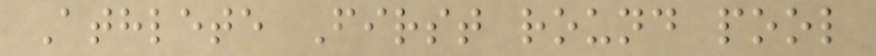Athlete First round pool
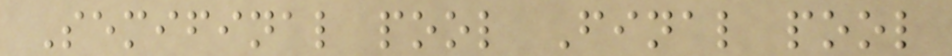Semifinal pool Final pool
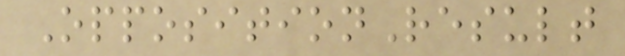OppositionResult
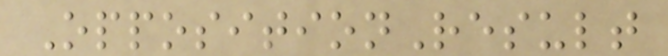OppositionResult
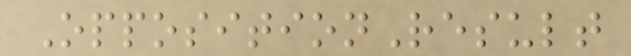OppositionResult
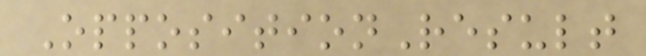OppositionResult
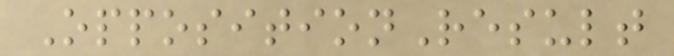OppositionResult
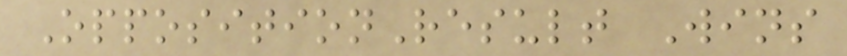OppositionResult Wins
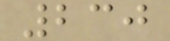230
